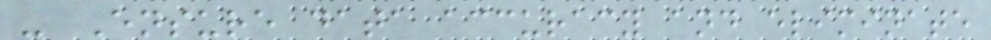- Ensure data accuracy and eliminate
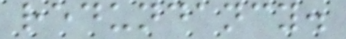redundancy.
